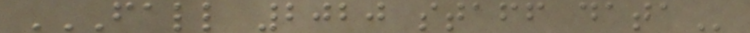FALL 2020 STAFF DATA
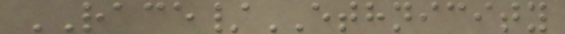RACE/ETHNICITY
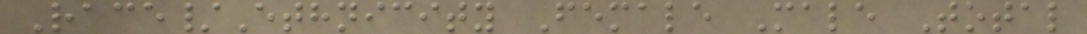Race/Ethnicity Female Male Total
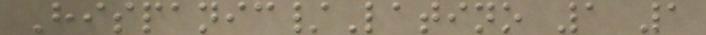Hispanic/Latino 1 1
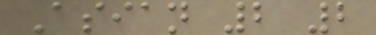Asian 2 2
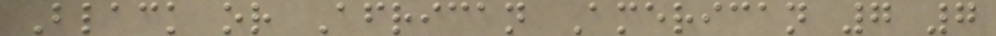Black or African American 7 7
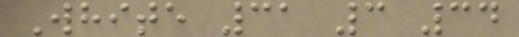White 31 3 34
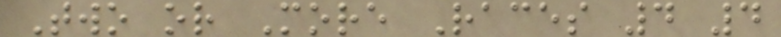Two or More Races 4 4
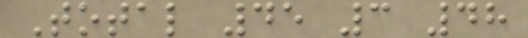Total 45 3 48
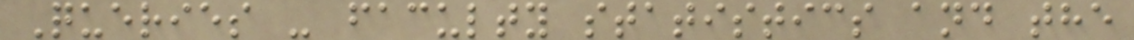Queries - faculty statistics and the
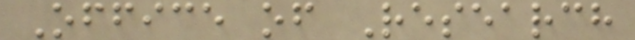Office of Research
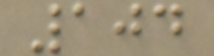104
